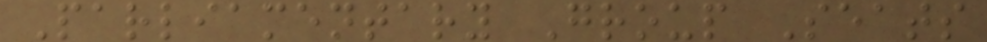Parliamentary Group Seats
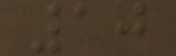10
